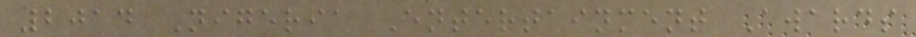2014 Nigeria Entertainment Awards
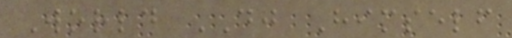World DJ Himself
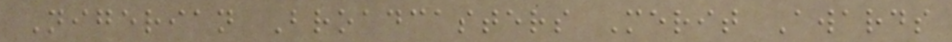Nigerian Broadcasters Merit Awards
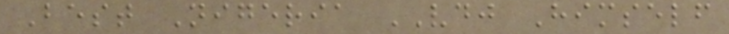Best Nigeria VDJ Himself
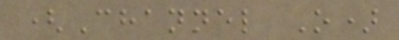(Channel O)
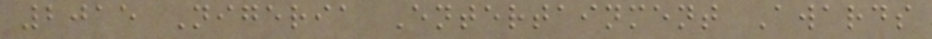2015 Nigeria Entertainment Awards
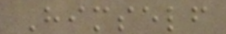Himself
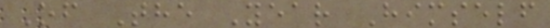Of The Year Himself
